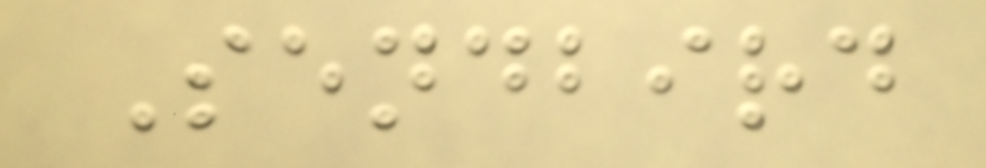Sendbird
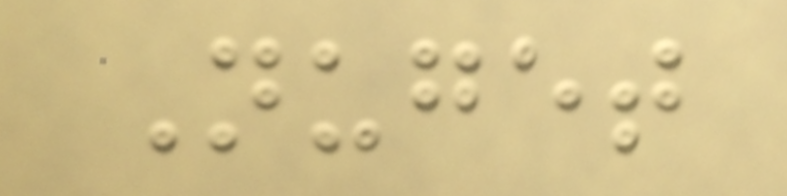Nuget
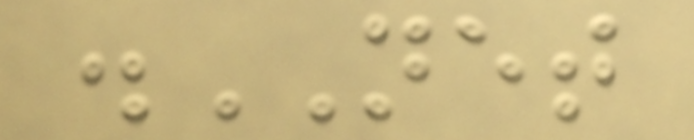.NET
